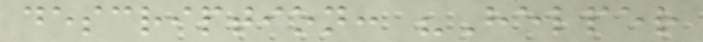description: "Helper
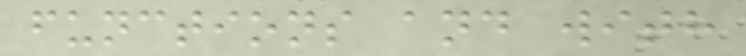functions and with
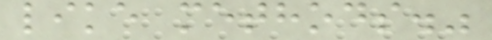like methods."
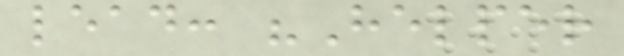lead: "Helper
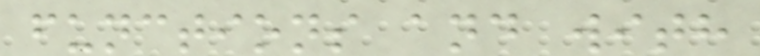functions and with
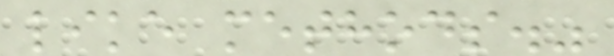like methods."
